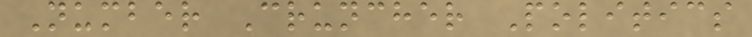Number Cruncher Politics
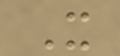X
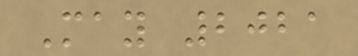May 2021
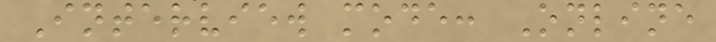Interview mode: Online
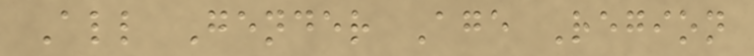All Gender Age Region
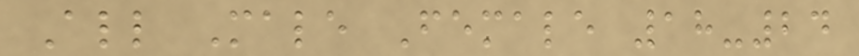All Male Female 18-24
